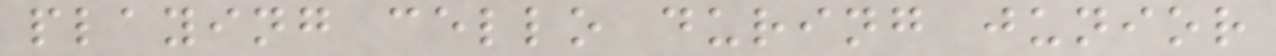playing cello during junior
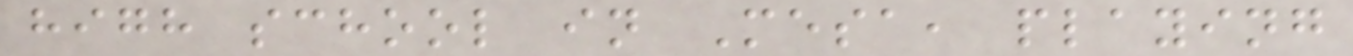high school in Mesa, playing
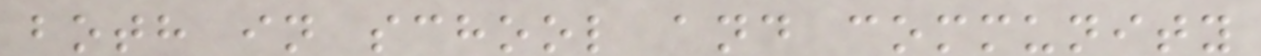both in school and community
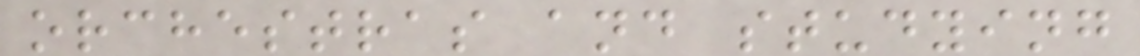orchestras and studying
